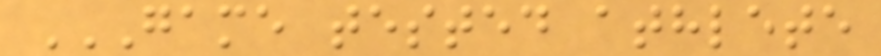GAME TESTED ATHLETE
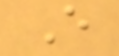E
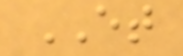ET
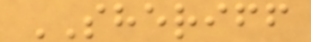SHERIFF
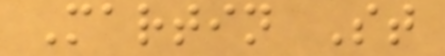Martin St
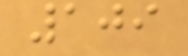109
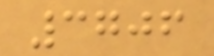3706
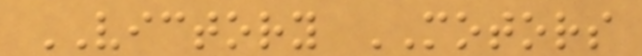VICTORY MOTORS
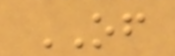OF
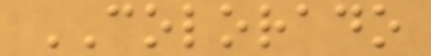COLORADO
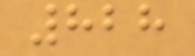828
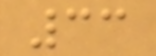33
